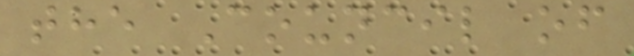the Council of
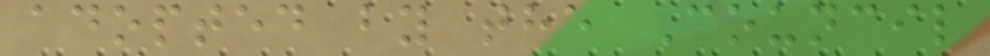adopted by the Council
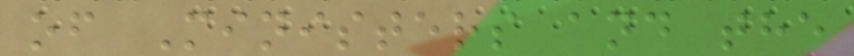of Ministers and the
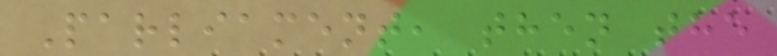Parliament, then the
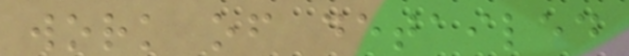work of detailed
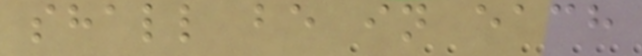shall be in each
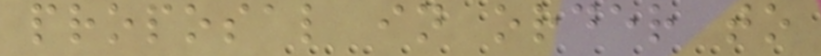proposal in order to
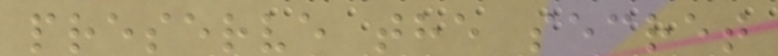preserve the secret
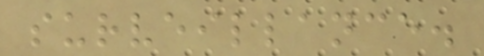surveillance.
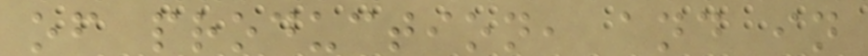of production, and in
